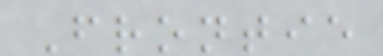Frontie
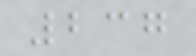237
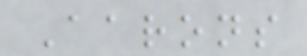Aarons
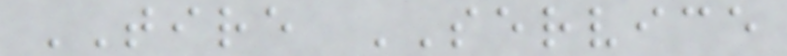TIRE SERVICE
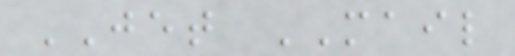JET MAIL
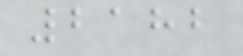2182
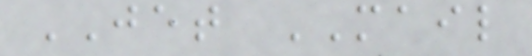JET MAIL
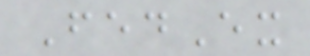FedEx
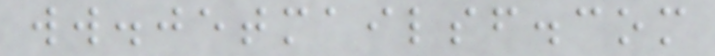ww.jetmailsf.com
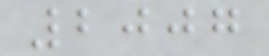2007
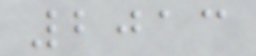2013
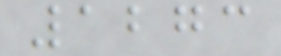1273
